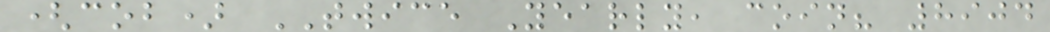(cob) TWICE Yearly, coin? 8904
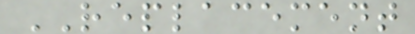REPLACEMENT
